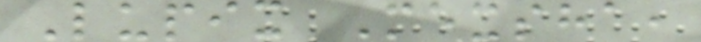Lupix Mexsha,
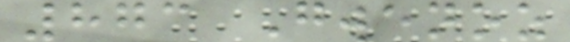873 Gwenoz
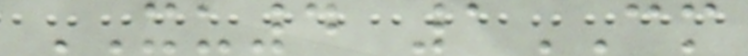XU4 1CM
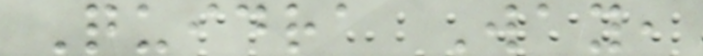Quidra Way,
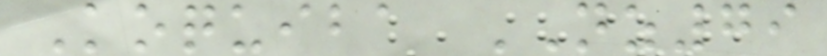Koquiba NZ79
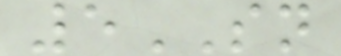5SN
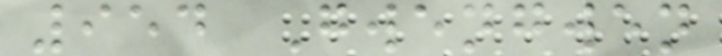954 Gwengwen
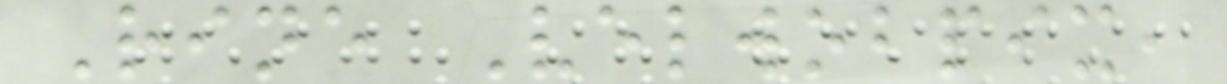Rine Velwobpix,
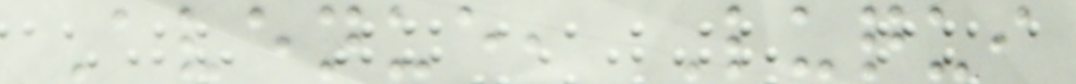Avenue, Luqui
